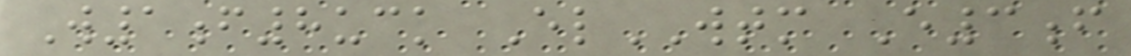W1f8uck ElWTM E3f
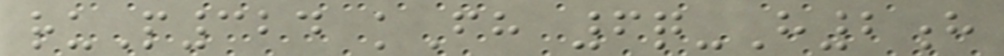ruP324 kFh 6q-H2h
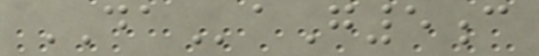DAaG5c
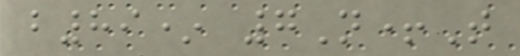b89* 7N+T
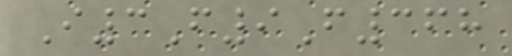I3F9F368
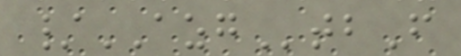/AZGtbF
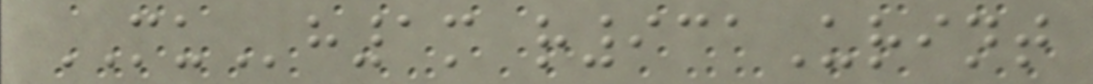MUh1m r931Urint
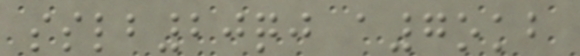sslb20qj a7okb
